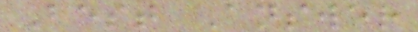Best Answer
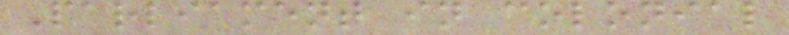Parliament in colonial
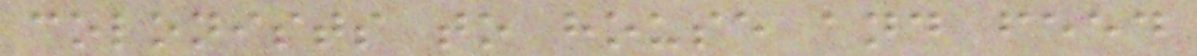colonists to house and feed
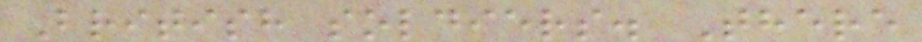British soldiers. There
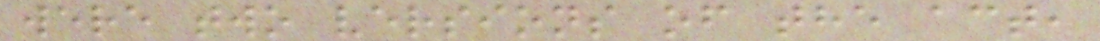were two versions of the act,
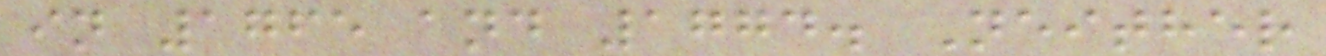in 1765 and 1774. Neither
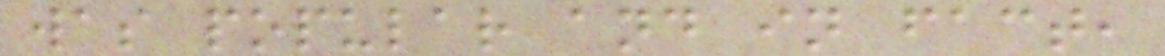was popular and in fact,
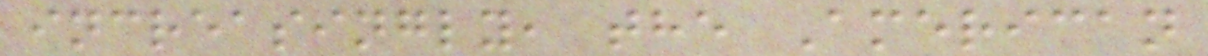increasingly, the American
